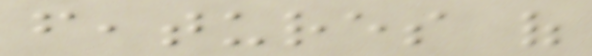features of
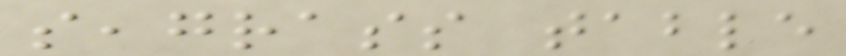seagrass table
